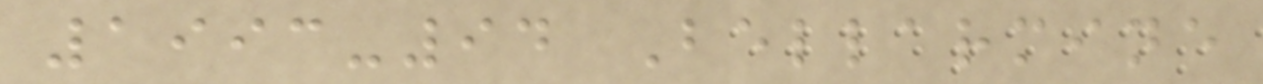1993-94 Bellarmine
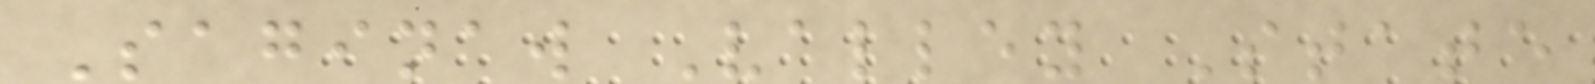Saginaw Valley State
